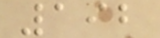192
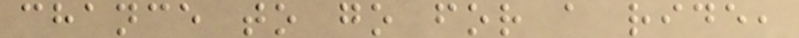chance to go for a ride,
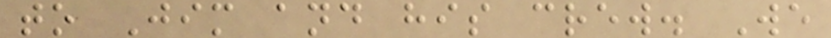to Jim and his crew. We
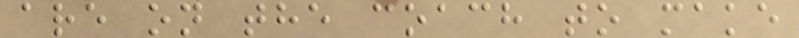are on the coach to make
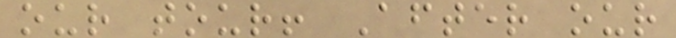our tour! After our
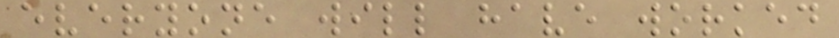everyone will have worked
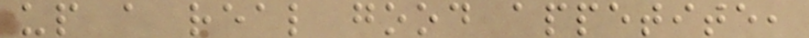up a real good appetite,
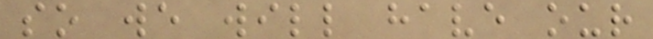so we will have our
